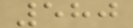580
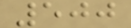500
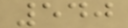540
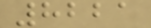8221
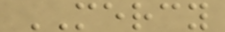MERCY
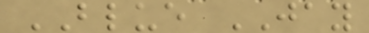BLUE JAY
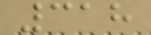318
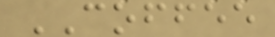COFFEE
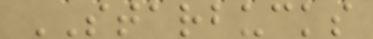STARBUCKS
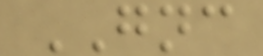GNC
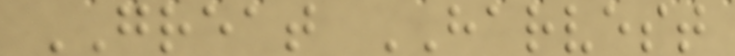GREAT HARVEST
